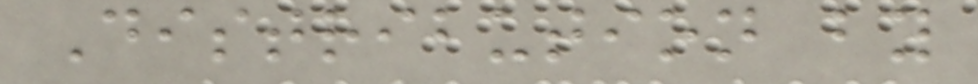Distribution by
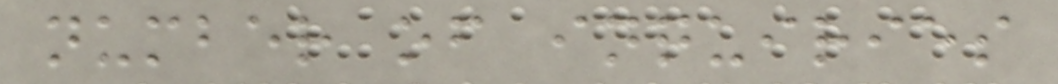number of inquiries
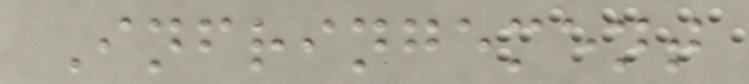Infringement
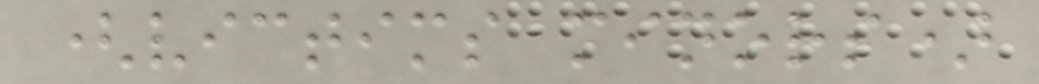(victims minors)
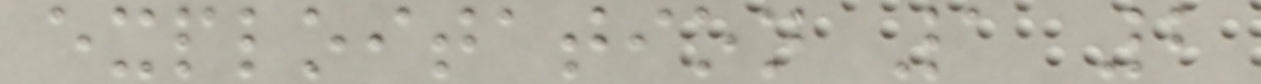exploitation 1 2
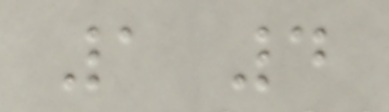1 4
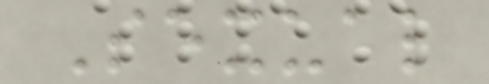Sexual
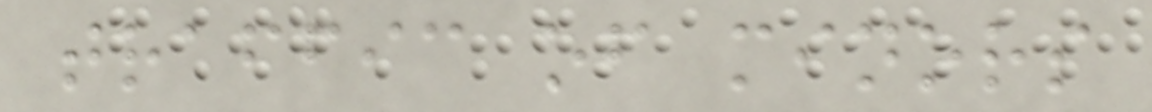traffic of minors
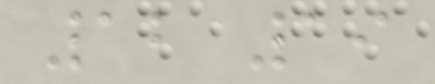12 19
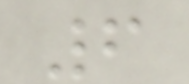6
